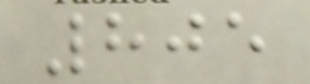805
